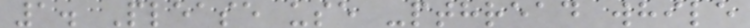1. Please use -pthread while
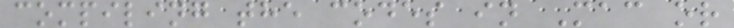compiling the codes in Mac or
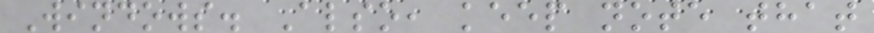Windows. Also, keep note that
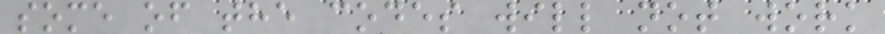some of the codes will not work
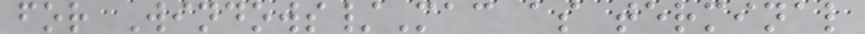for Windows/Mac as terminal
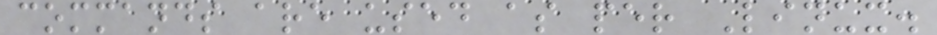commands are used as per Linux.
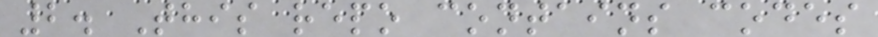2. This repo contains codes
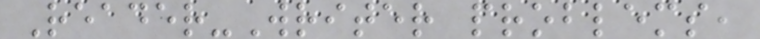Reader-Writer problems,
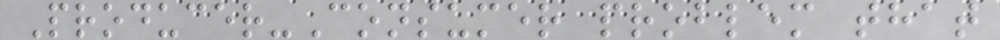Producer-Consumer problem that
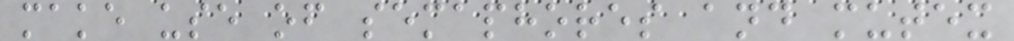make use of semaphores and mutex
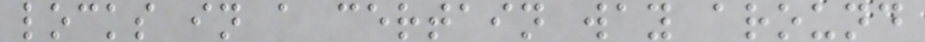locks in a certain way around
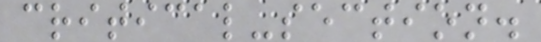critical-section.
